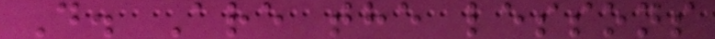D. Are the lessons
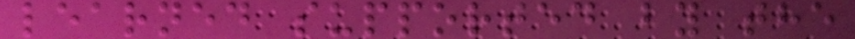learned supported by the
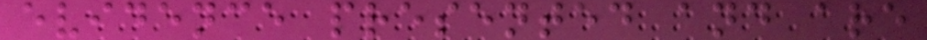evidence presented and are
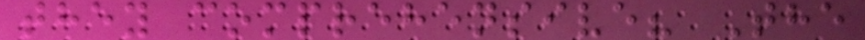they comprehensive? The
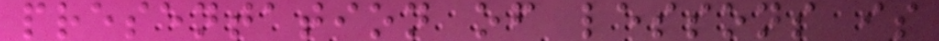presentation of lessons is
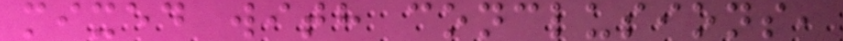mixed with conclusions,
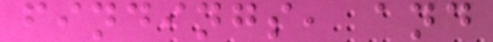findings, and
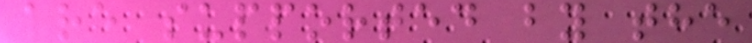are supported by the
